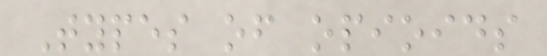Types of opioids
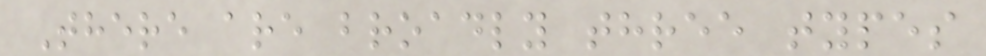There are broadly three types
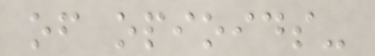of opioids-
